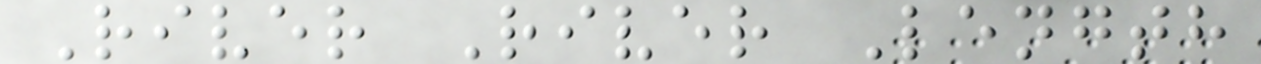River River Length
